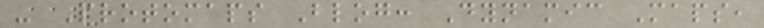- Protomaps Blog: Dynamic Maps,
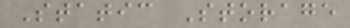Static Storage
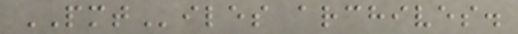PMTiles archives.
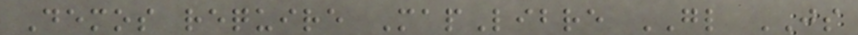Demos require MapLibre GL JS
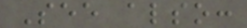See also:
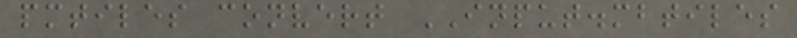pmtiles convert INPUT.mbtiles
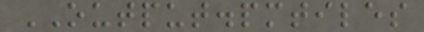OUTPUT.pmtiles
